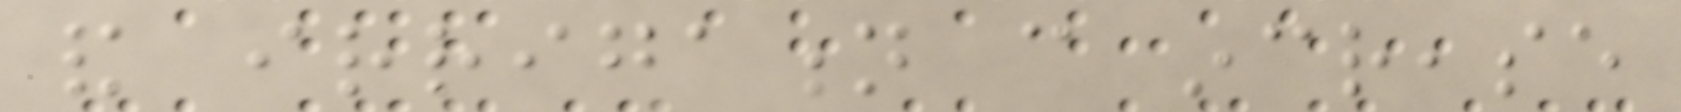and irrigation can increase
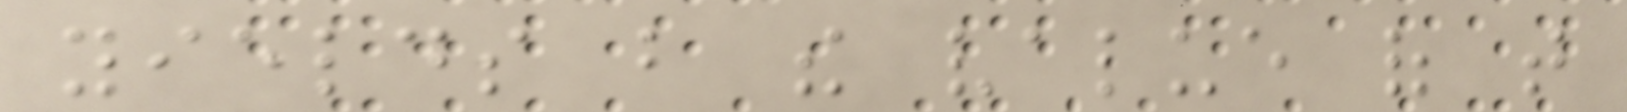yields but the value of that
